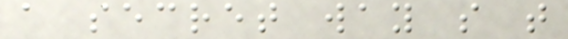a secret way so that
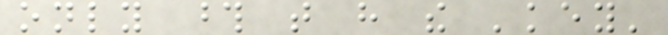only those that have the 'key'
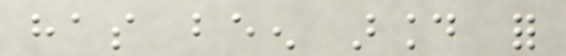has been around for
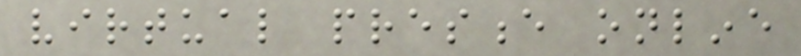virtual presence online
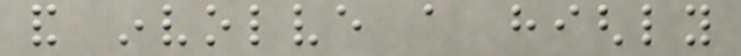and involve a highly
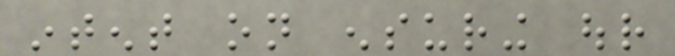intent on ensuring our
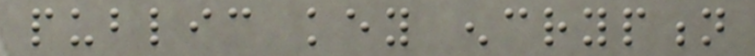public key encryption
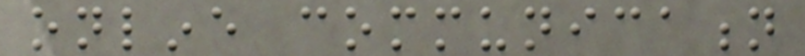online communication
